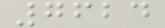7624
